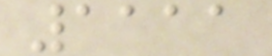1111
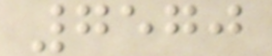7570
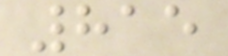815
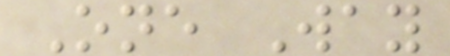One Way
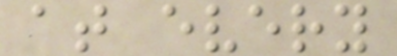at every
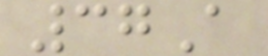37A
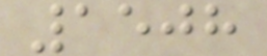1508
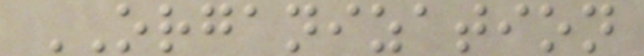ORGANIZATION
